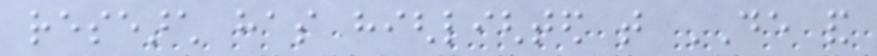research has highlighted that DE and
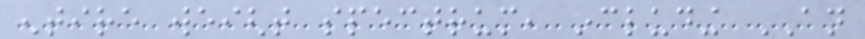entire weight spectrum, including AN
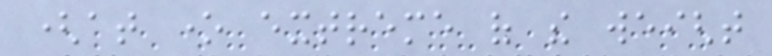(at one extreme of the weight
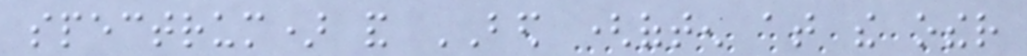spectrum) and BED (often at the other
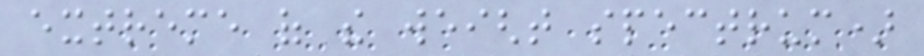extreme of the weight spectrum)
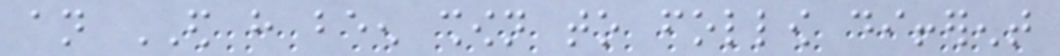an ED have been shown to follow different
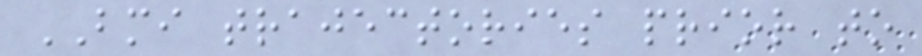BMI trajectories prior to
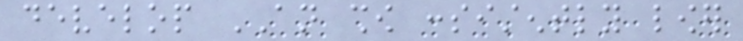develop AN show consistently lower
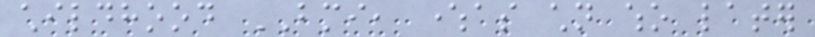childhood BMI, whereas children who later
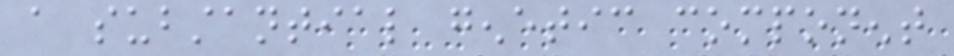a substantial genetic component
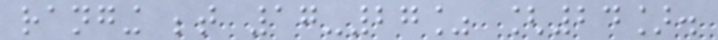ranging between 17-27% [24].
